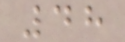48
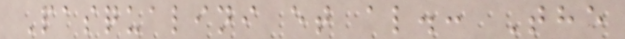Pasqualini et al.: The
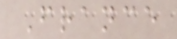France
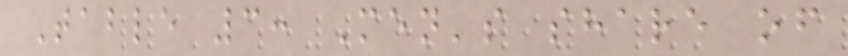Table 3: Men's share of
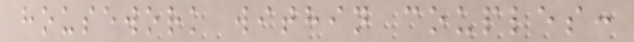housework within couples:
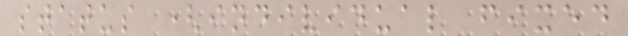status (individual fixed
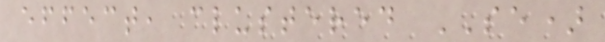effect, clustered SE)
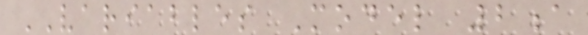VARIABLES Model 2a
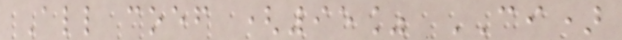All coef (95% CI)
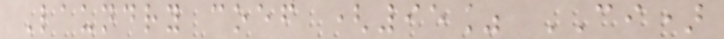Laundry coef (95% CI)
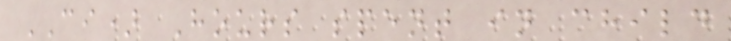CI) Hours spent in child
